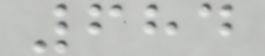684
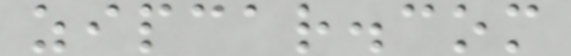zipcar.com
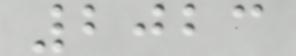2023
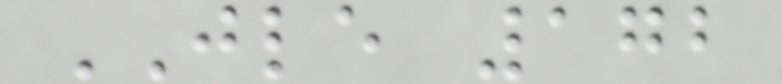JLE 172
